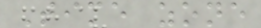Time zone
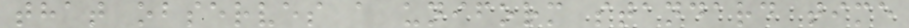that observes a uniform standard time
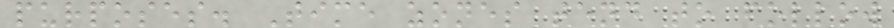purposes. Time zones tend to follow
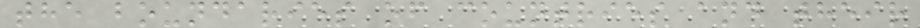the boundaries of countries and their
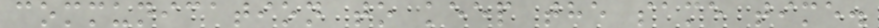communication to keep the same time.
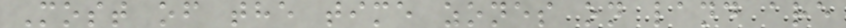Most of the time zones on land are
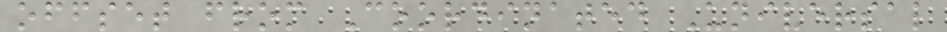offset from Coordinated Universal
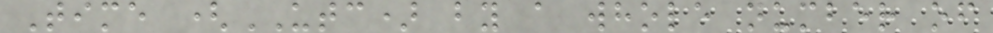Time (UTC) by a whole number of
